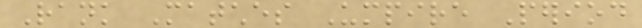Rank Matches Umpire Period
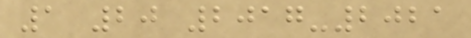1 20 2017-2021
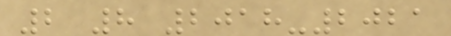2 8 2018-2021
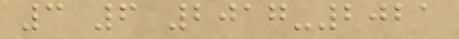3 6 2017-2021
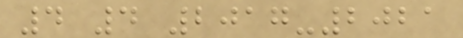4 4 2017-2021
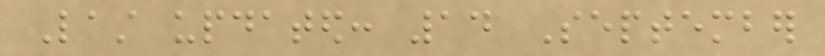Last updated: 14 September
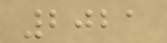2021
